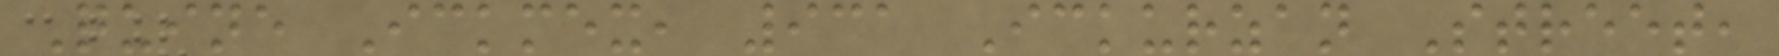Quine Ickmex, 931 Ickurzan Street,
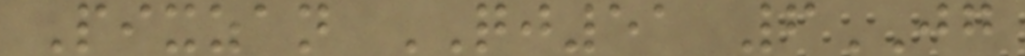Pixzan QJ51 6JG
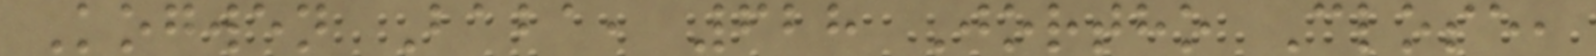Kogwen Baba, 628 Jortho Close,
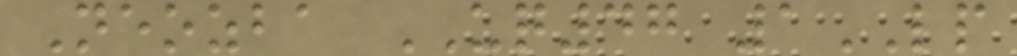Neozba UQ47 1LP
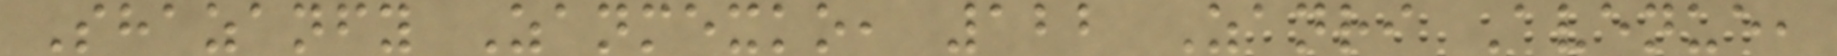Shazanfy Zanmexko, 122 Zanri Avenue,
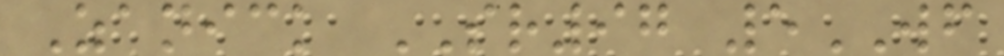Zanick SR97 5WF
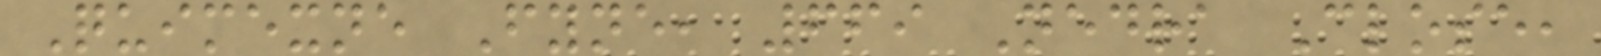Quimexne Fyne, 669 Nedra Close,
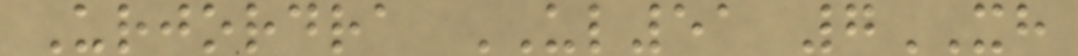Urjordra UL51 7XH
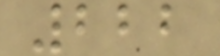222
